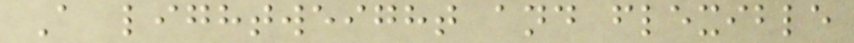A lightweight and flexible
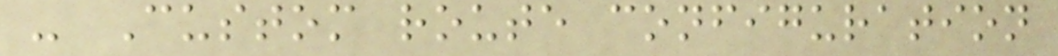- Custom route configuration
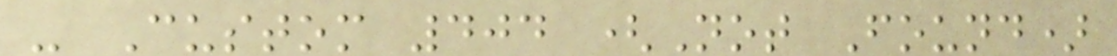- Custom 404 (Not Found)
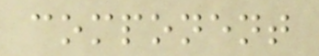component
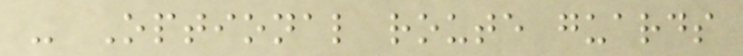- Optional route guards
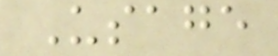Usage
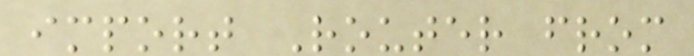import Router from
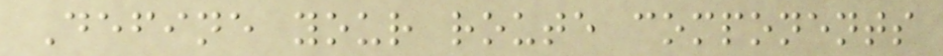Define your route components
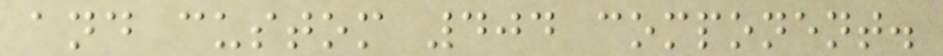and custom 404 component.
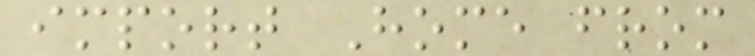import Home from
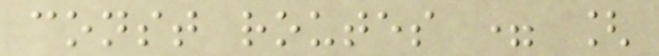const routes = [
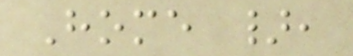Home },
